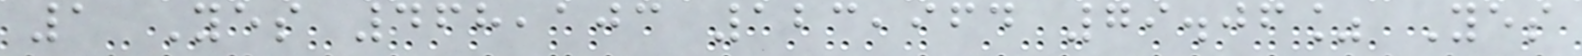1 Yes 468,103 123,964 79.06% Yes
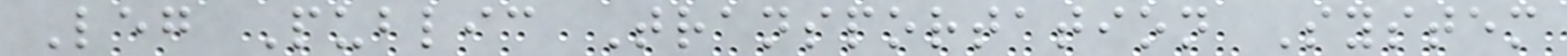Leg Public Transportation System
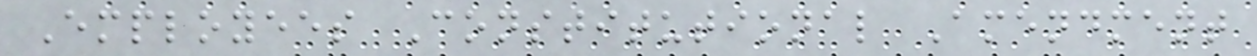Employees Constitutional Amendment
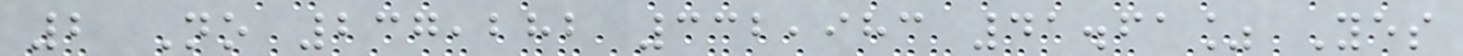2 No 237,282 332,983 41.61% Yes
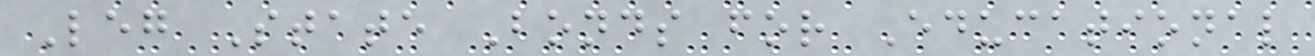Leg State Bonds for Educational
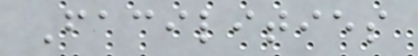Facilities
